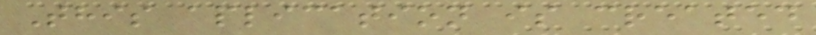This aplication is created
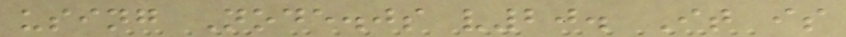using Node.js v20. It is
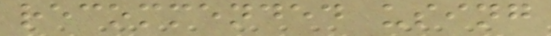recommended using
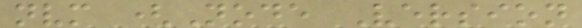nvm (Node Version
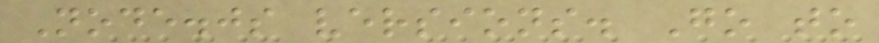Node.js versions. Go to
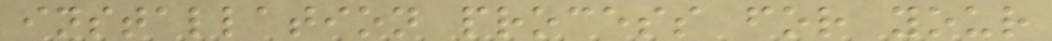installation process for your
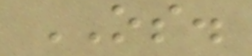OS.
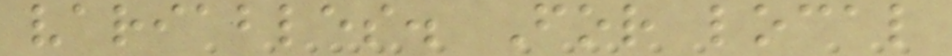variables. For local
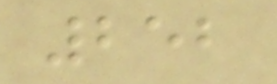252
